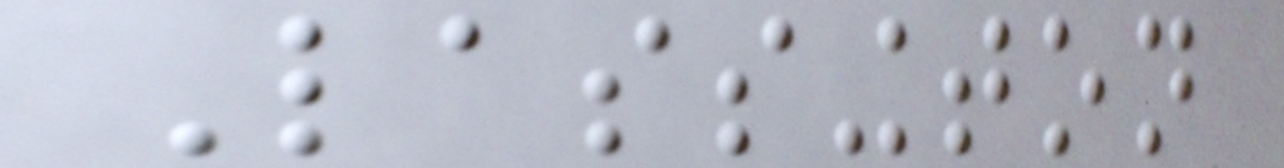Lassington
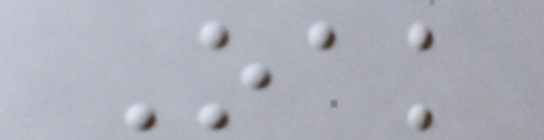Oak
